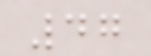47
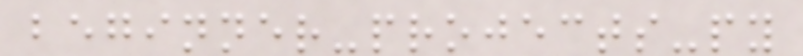beginner-projects-py
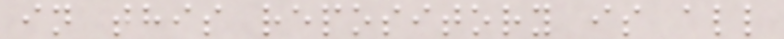in this repository is all
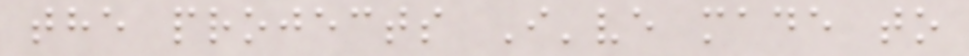the projects I've made to
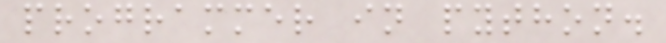programmer in python.
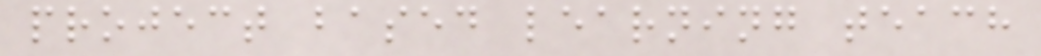project based learning teach
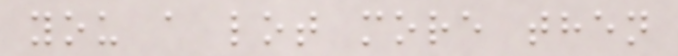you a lot more then
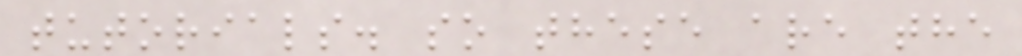tutorials. so these are the
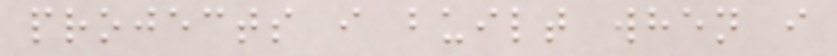projects i built when i
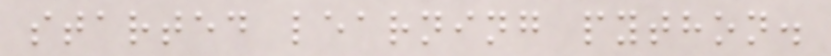started learning python.
